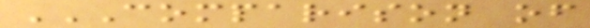COMPARISON OF
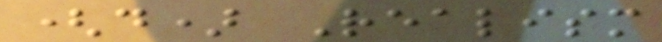(d) Realism
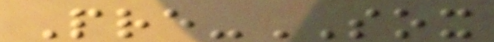Pre-SOX
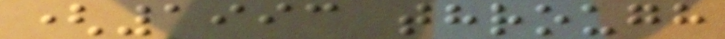(1993 through
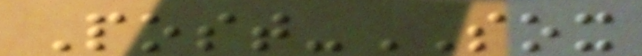Post-SOX
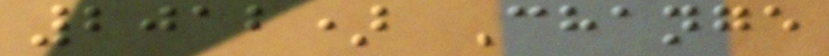2012) Change
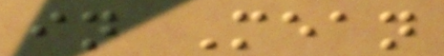in Mean
